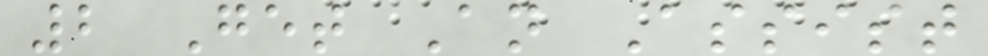2 Get An Assist
